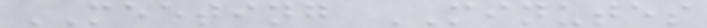MEETING MINUTES
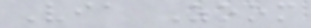Via Zoom
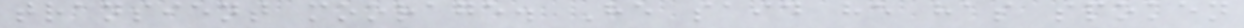transient moorage. He said he has spoken
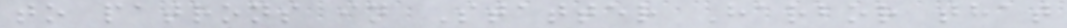to patrons in Statter Harbor that
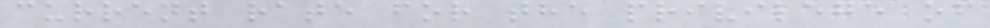current rate for the privilege of
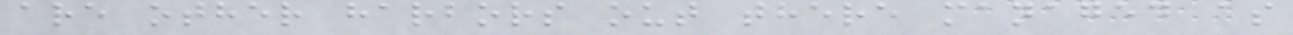are other harbors out there managed as
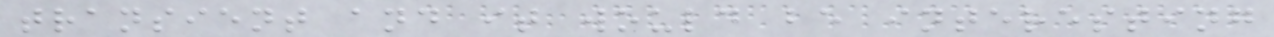transient and it would be interesting
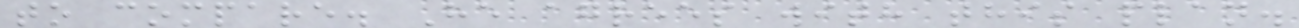to compare. He agrees with this plan.
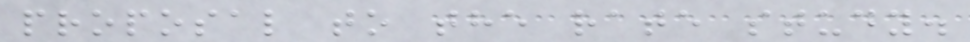proposal to the rate study.
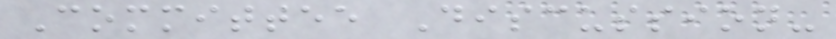Committee Discussion-
